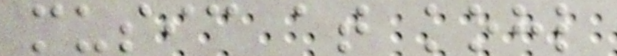music at kohl
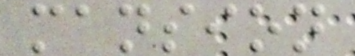mansion
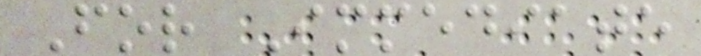For Immediate
